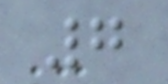7
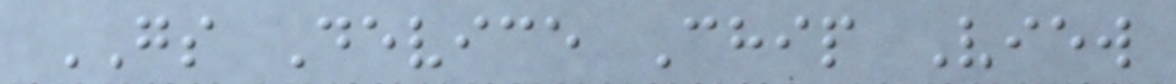GS Device Chip View
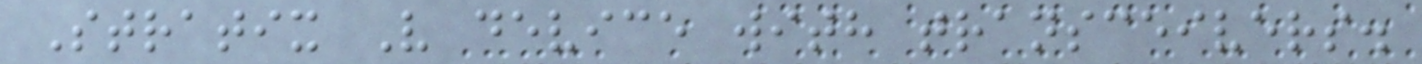Stratix V device with transceivers.
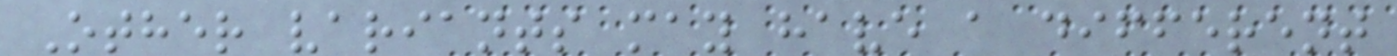Other variants may have a different
